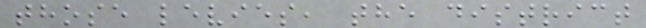those levies, the district
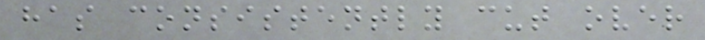has consistently cut over
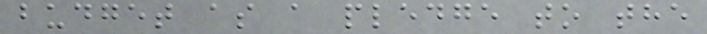budget as a pledge to the
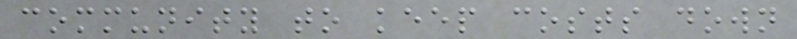community to keep costs down
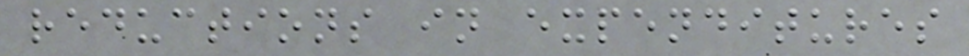reductions in expenditures
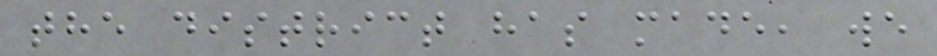the district has made, we
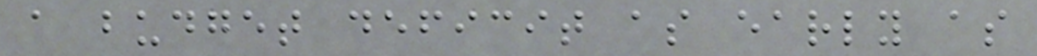a budget deficit as early as
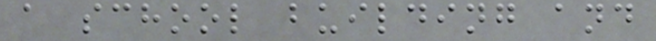a school building and
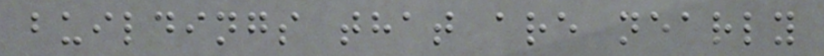buildings that are nearly
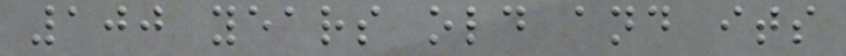100 years old and its
